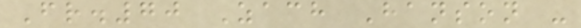Fr.70 Zach Hanson -
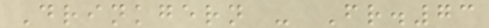Drinkgern - Fr.73
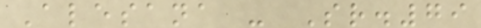Alesana - Sr.79
